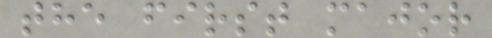the first major
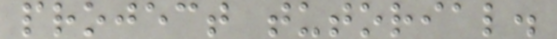project tutorial.
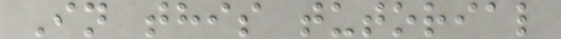In this tutorial
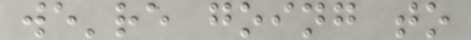we're going to
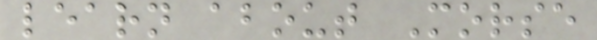learn about Morse
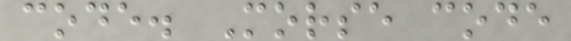code. Morse code
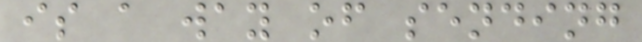is a way of sending
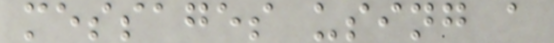messages using a
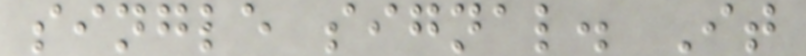single signal. It
